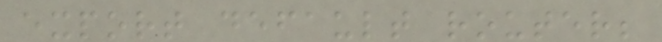export default router;
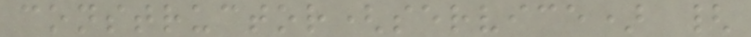constructor(service) {
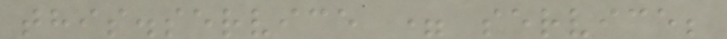this.service = service;
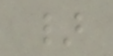}
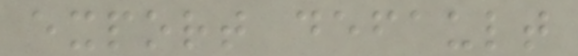export default
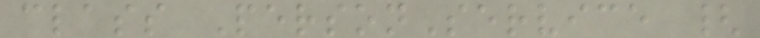class PersonService {
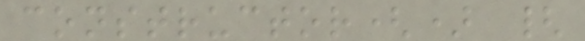constructor() {
